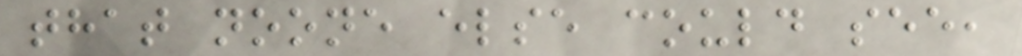that noone else could see,
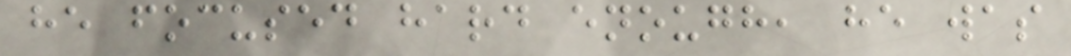he focused hard enough, he was
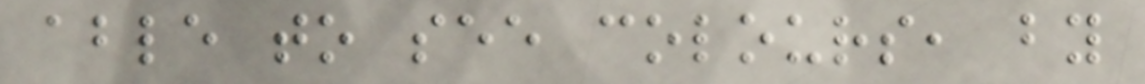able to see colours, by
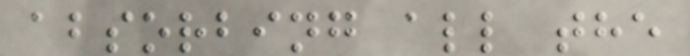absorbing all the
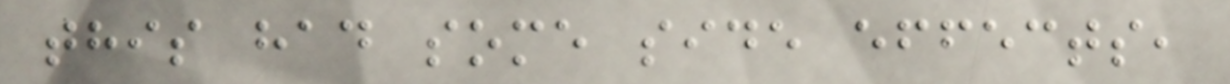this had some side effects,
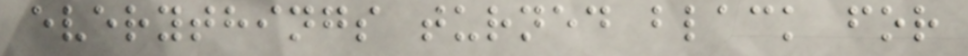everythings turned black for
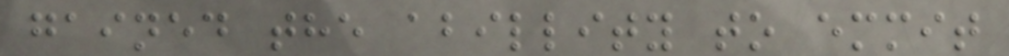gained the abillity to emmit
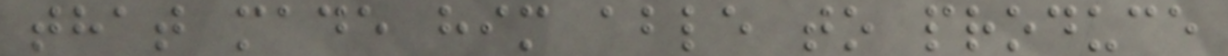that made him able to produce
